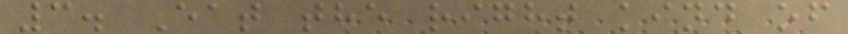3. Eat the right kind of
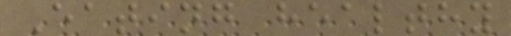Eating healthy
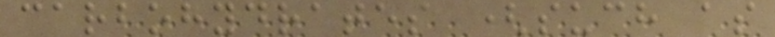carbohydrates (such as
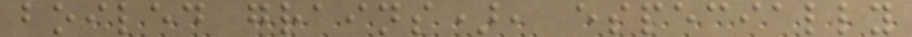boiled grains), especially
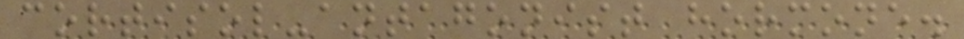cortisol-antagonist hormone.
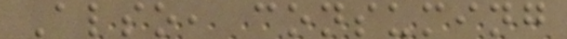Also, consuming
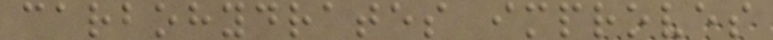carbohydrates improves
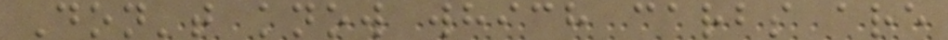Don't know which carbs are
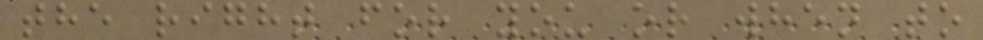the right for you or when to
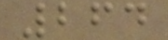264
